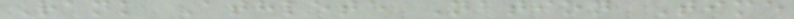Rank Athlete Nation Time
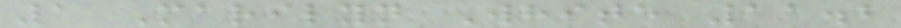1 Marilyn White 11.2
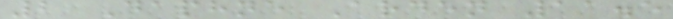2 Daphne Arden 11.5
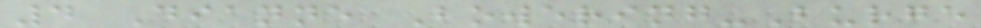4 Dianne Bowering-Burge
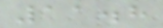11.8
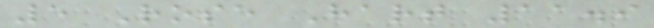5 Rose Hart 11.9
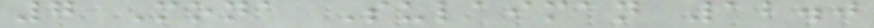7 Mona Sulaiman 12.0
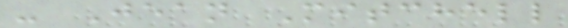- Jean Mitchell
